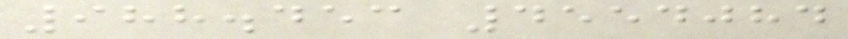988.453 4554084
